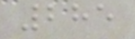285
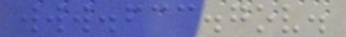www.fcc.gov.
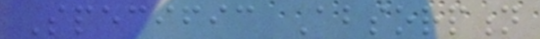Specific Absorption
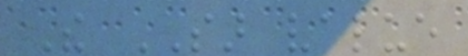The SAR value
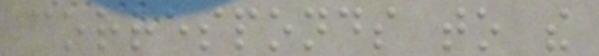corresponds to the
